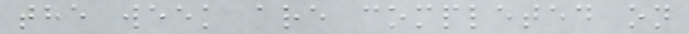the week are completed on
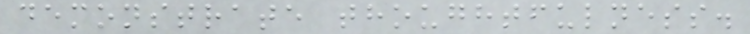demonstrate thoughtfulness.
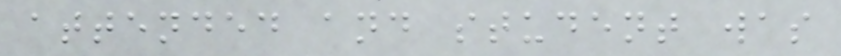attended and student was
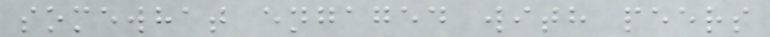somewhat engaged with peers
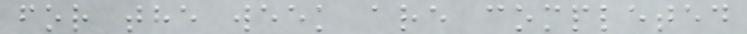for the week are completed
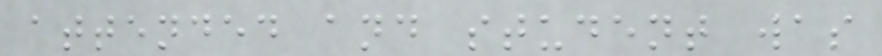attended and student was
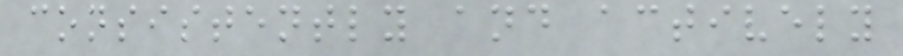consistently and actively
